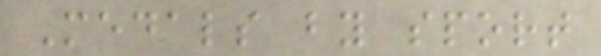Medals by sport
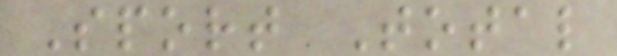Sport Total
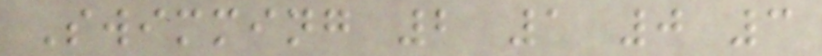Swimming 2 1 0 3
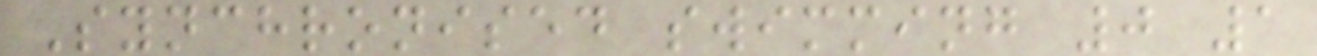Synchronised swimming 0 1
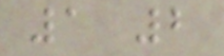1 2
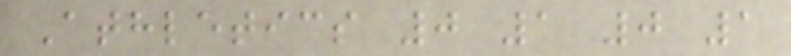Athletics 0 1 0 1
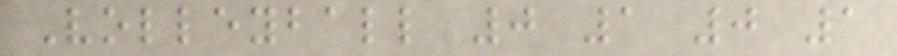Volleyball 0 1 0 1
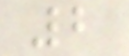2
